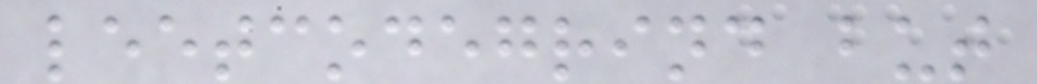leetcodegrind but
